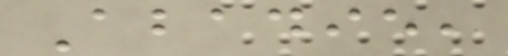Abadie,
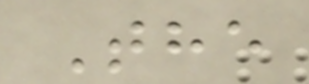The
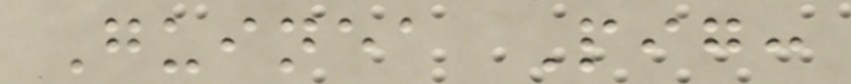Guinea Pig:
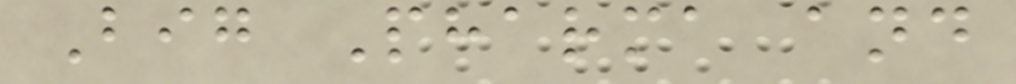Big Pharma and
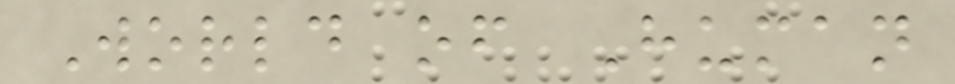World of Human
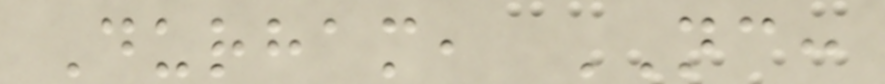Durham, NC:
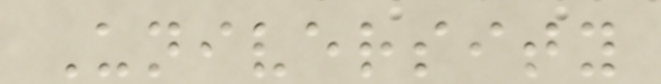University
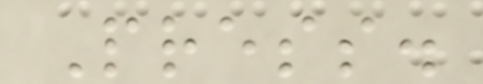Press.
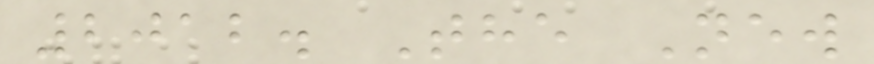2012. The New
